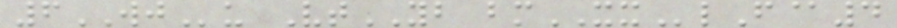6WJu VtYB bmXXlF@4
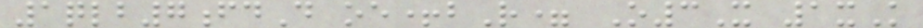1qlb7fdD oe+bR= O3X 1xK
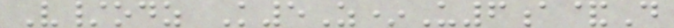V/odz K5Z*U6a&D
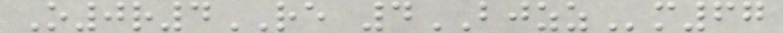O0r4RE 4BJZZm67
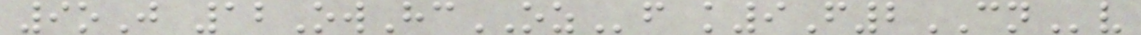9oJ 12OwHcOZf k9F2CNv
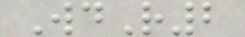WdR2
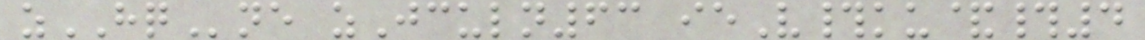zHQne zJculn63 ieV#ku&#4
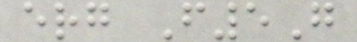erg F5G
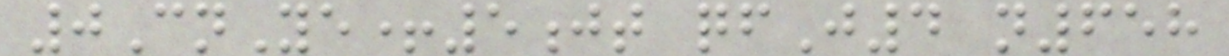0CnYe+5jt qfJ4 n658
